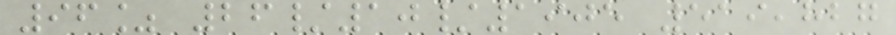96% 26/10/1905 519,827
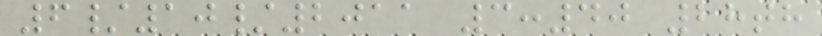6/10/2011 3:40 28th
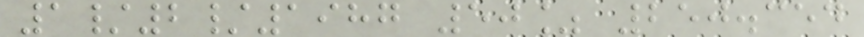1/2/1987 50% 250.354
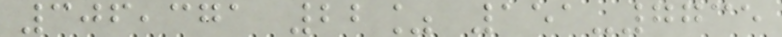306,371 22% 151-7735
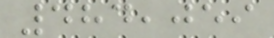484,059
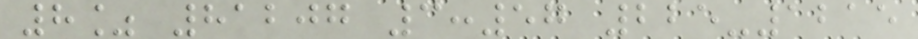8% 81207 3:57 225-1215
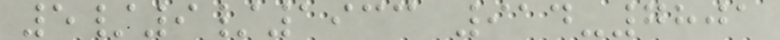5/9/1933 914-7801
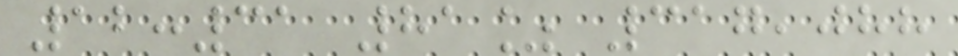12:31 81% 317,088
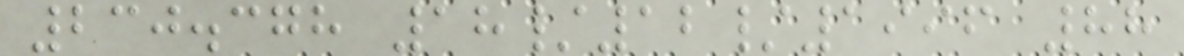230.378 18/12/1996 88
